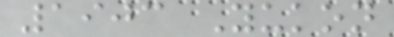1903 Yukon
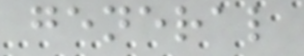general
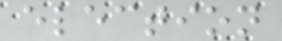election
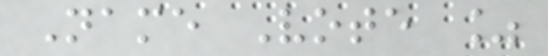Name Vote %
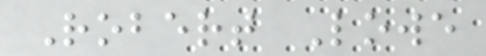Robert Lowe
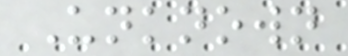Unknown
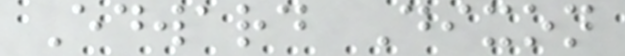Edward Dixon
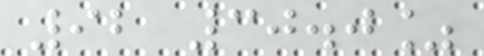92 30.0%
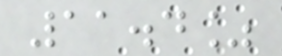11.4%
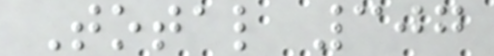Total 307
